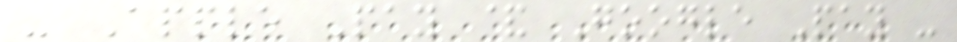- Apple Pay & Google Pay -
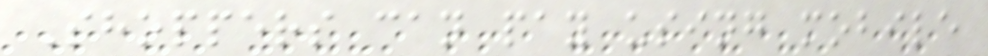Shoppers can pay using mobile
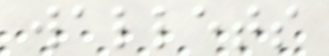wallets
